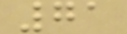71
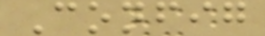Config
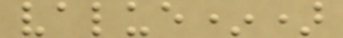value*)
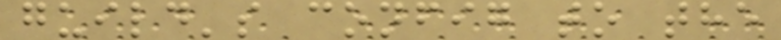guild's config to the
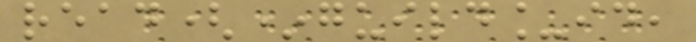read(*guild_id,
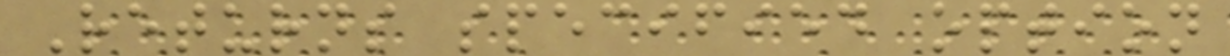Returns specified option
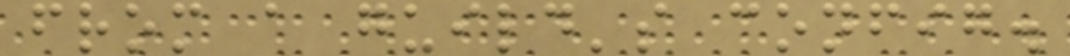from a guild's config.
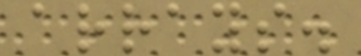arrays.
